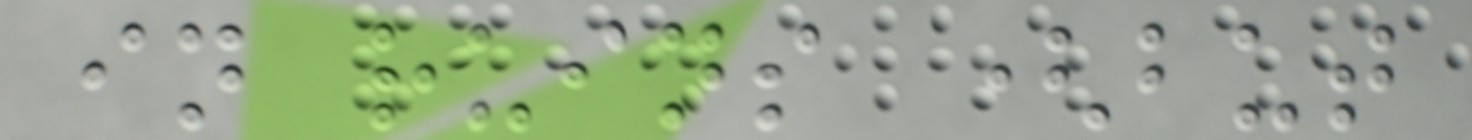in ruins (but
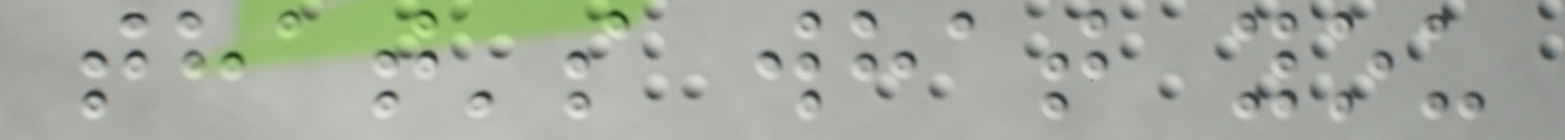that's what you
